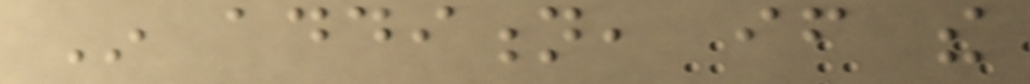In addition, if the
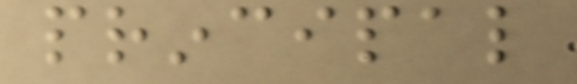principal
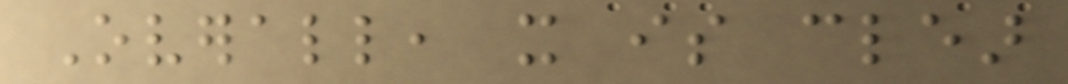Overall, it is clear
